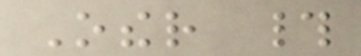Other #
